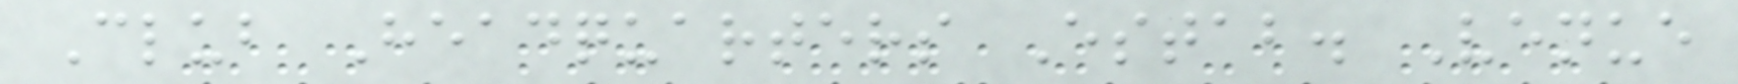Club Headquarters Estab. Venue
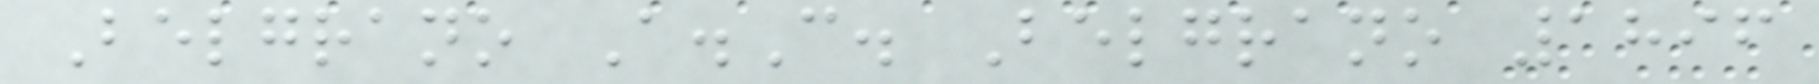Belgrano A.C. Belgrano 1896
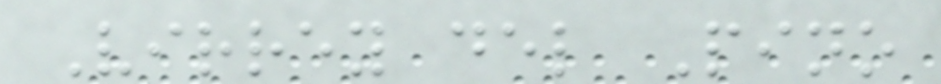Virrey del Pino
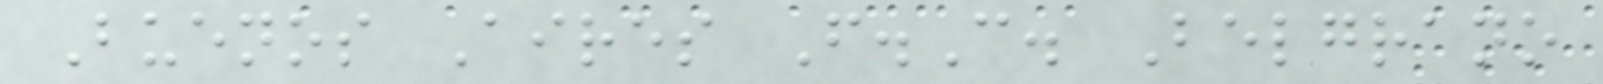Buenos Aires F.C. Belgrano
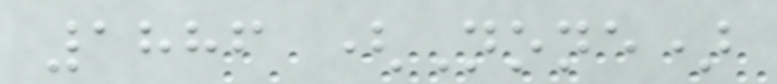1886 (None)
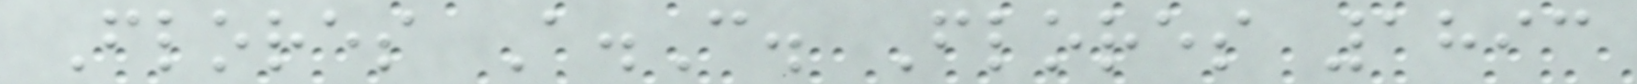Flores A.C. Flores 1893
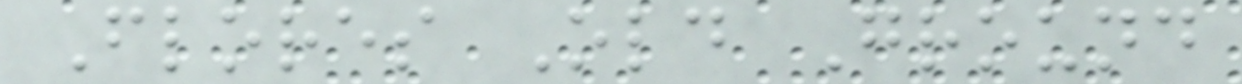Flores Old Ground
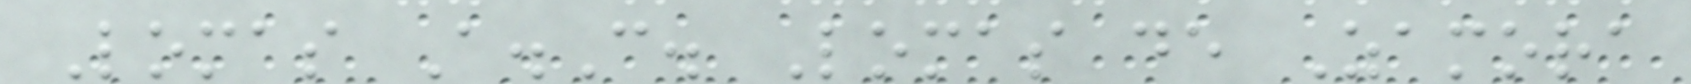Lomas A.C. Lomas de Zamora
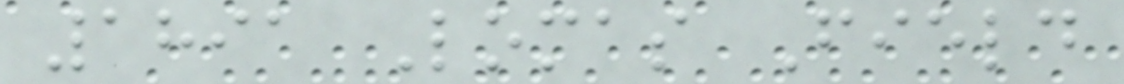1891 Lomas Field
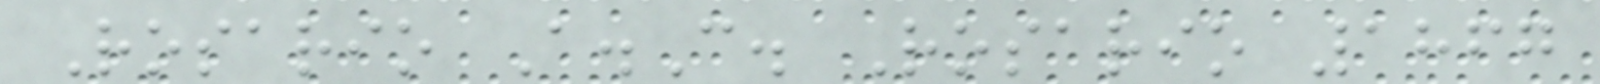Rosario A.C. Rosario 1867
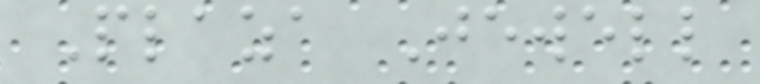Plaza Jewell
